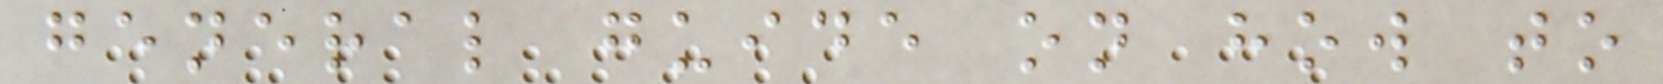general guide on how to
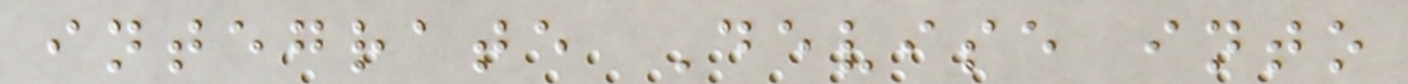integrate Devise into
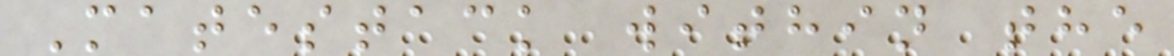Matestack within the
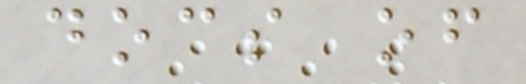docs of
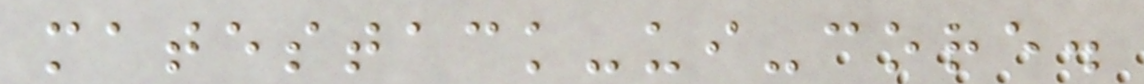matestack-ui-core.
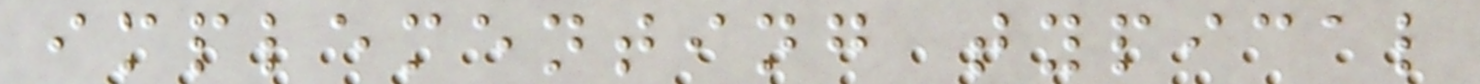implementing typical
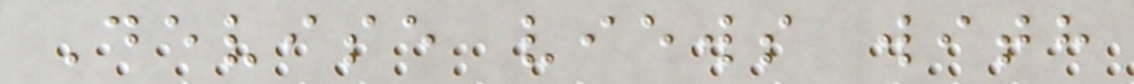Devise views with
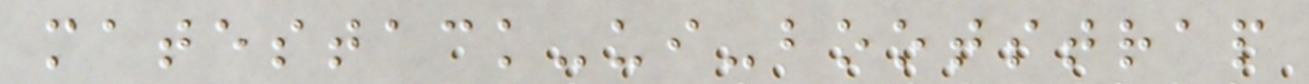matestack-ui-bootstrap
